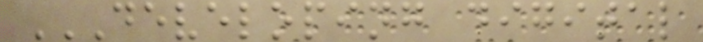DEVELOPING DIGITAL
